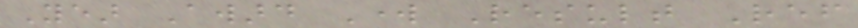Year Award Work Result Ref
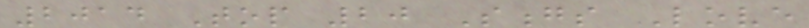2014 Top 20 Songs Love
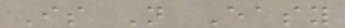Is Not Easy
